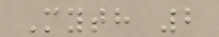Myth 2
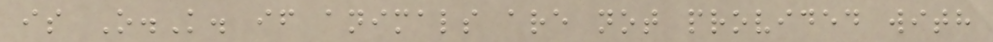is O.K. if animals are not provided with
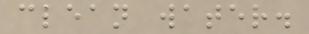clean water.
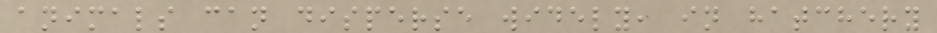animals can disperse widely, in hatchery
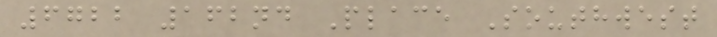6722 162nd Place Southwest
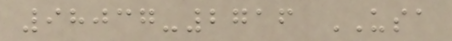98037-2716 USA
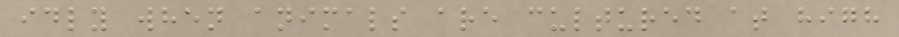idly when animals are cultured at high
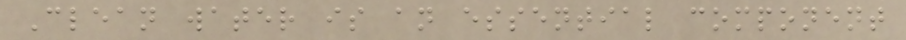Clean water is an essential component
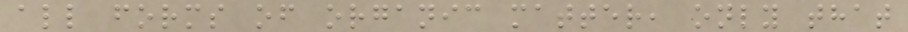all forms of organic matter, only that
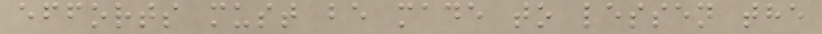efforts must be made to lessen the
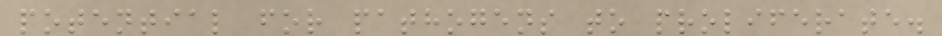potential for pathogens to proliferate.
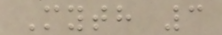Myth 3
